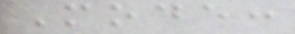Mode:
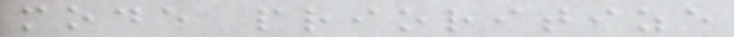mode prioritize
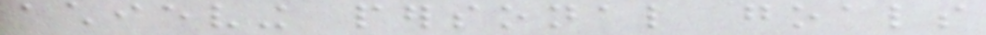achieving personal goals
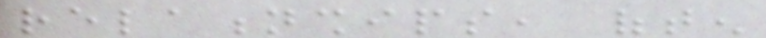relationships, often
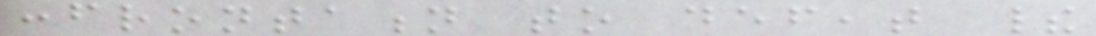confrontation to defeat their
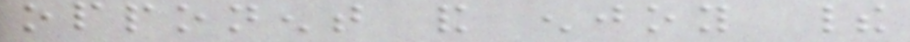opponent and enjoy their
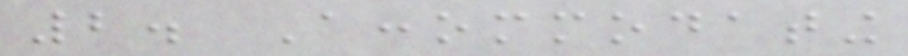2. Accommodating
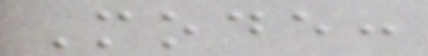Mode:
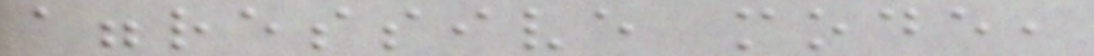aggressive mode,
